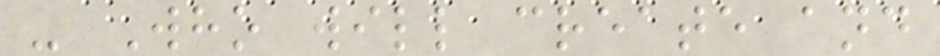- Who will create and
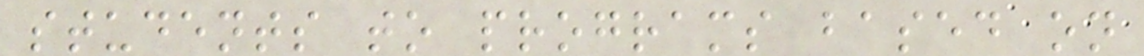students to programs based on
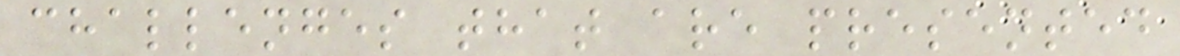challenges that are presented
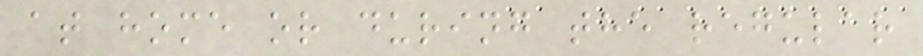at home or during the regular
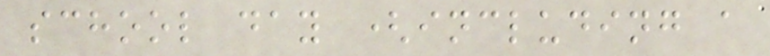school day (including a
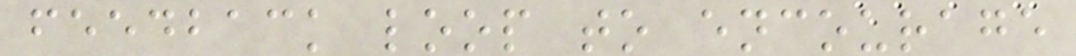feedback loop to encourage
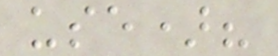use)?
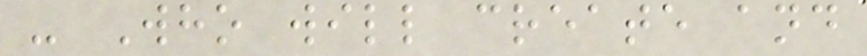- Who will create and
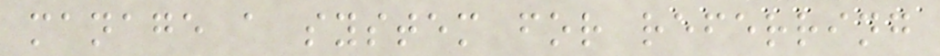manage a system for referring
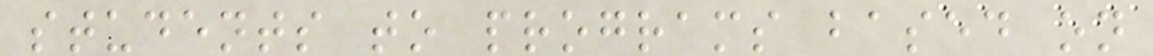students to programs based on
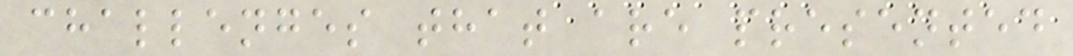challenges that are presented
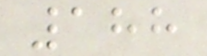188
